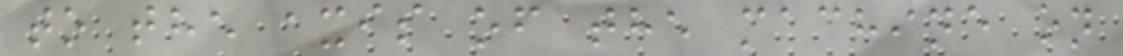to the axis of the machine on
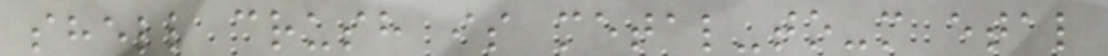shell crush is metal-to-m etal
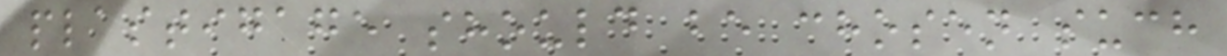plastigage should be chosen such
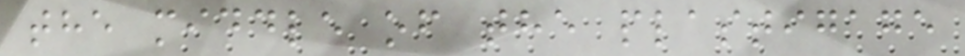the middle of the plastigage
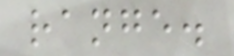range.
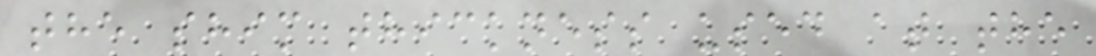the shim thickness used at the
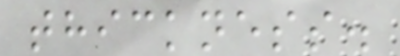thickness.
